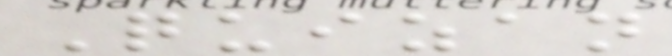Quizan
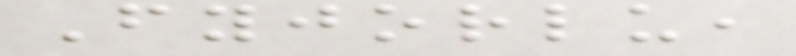Fyjorlu,
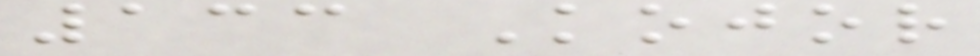133 Kojor
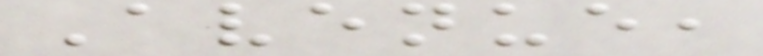Avenue,
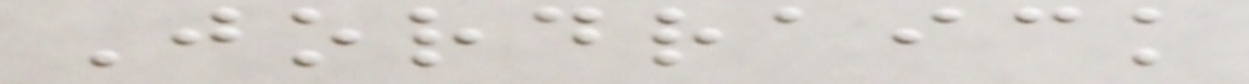Jordraick
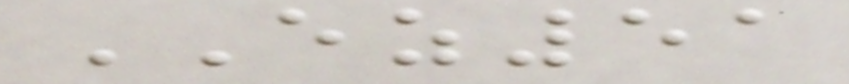EZ51
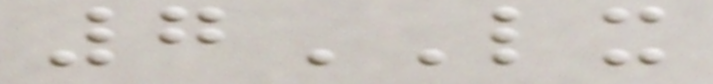7LX
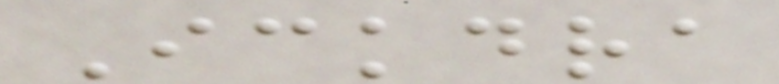Ickdra
